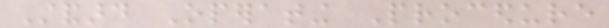Standard Operating Procedure
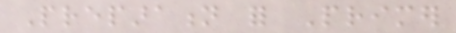Preparation for Primer
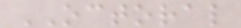OCTORAL
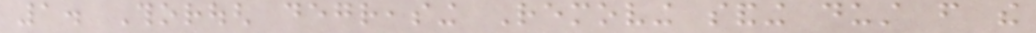1. Thorough degreasing Removing sanding dust from the
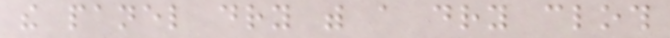the panel dry with a dry cloth
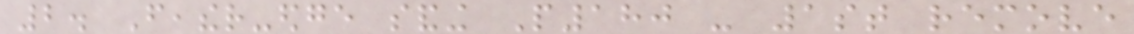2. Feather-edge sanding P180 - 1st remove
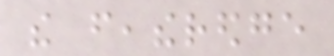the featheredge
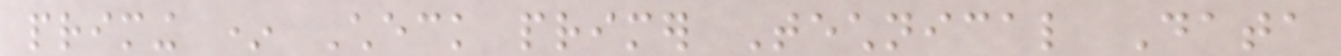priming * Check primer Technical Data
